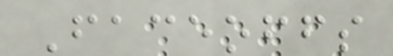Faceoffs
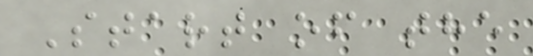Start of the
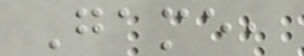Game,
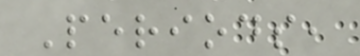Periods,
